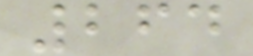264
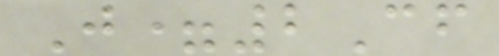J=2Cf
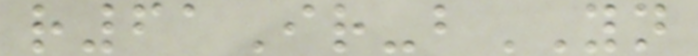r61Ir-bYN
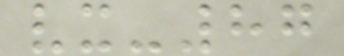vx-87
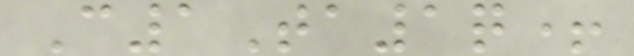C1Ta1q+
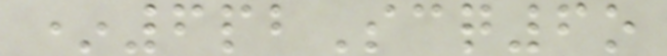*6pbScq6o
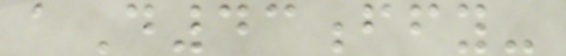aD43ffy-
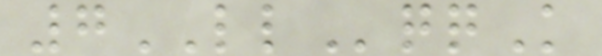7LLqqK
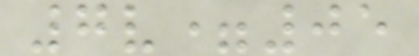7v=05
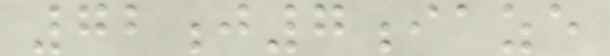72j7iaze
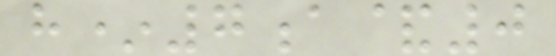h*7a&0
